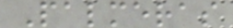Palmeras
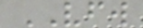VFW
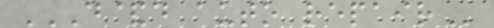D&D AUTO REPAIR
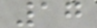17
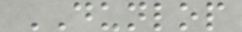DUNLOP
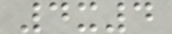4x4
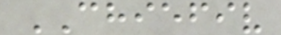CHIEFIV
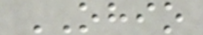OHIO
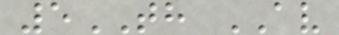5TH AV
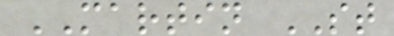MARTIN ST
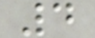4
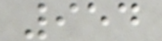954
